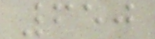650
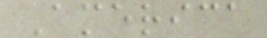America
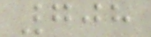708
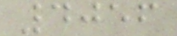4056
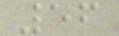56
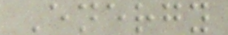Energy
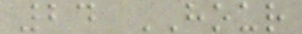24 HOUR
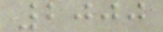2000
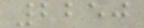2250
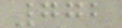772
